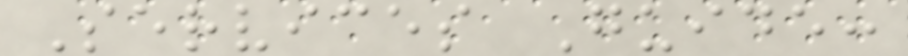Services Guide:
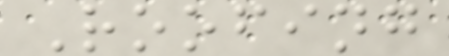Roofing
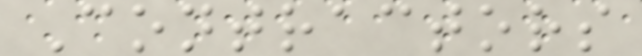Contractors
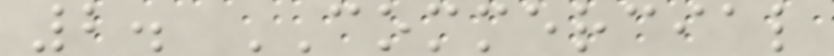2. COMMERCIAL
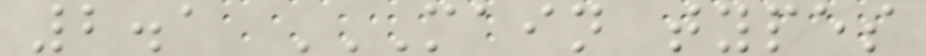2.1 MAIN TYPES
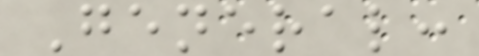General:
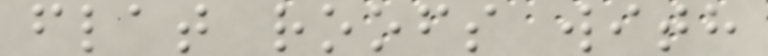flat roofs with
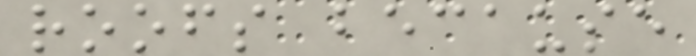roofs because
